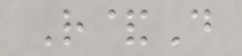R&D
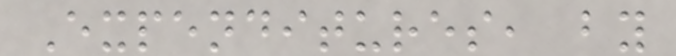Expenditures, by
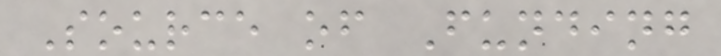Source of Funding
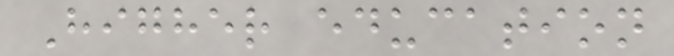Higher education
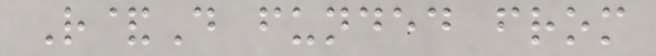R&D funded from
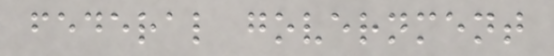federal government
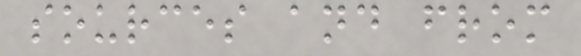sources and from
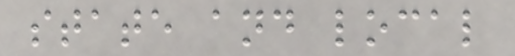state and local
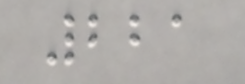221
